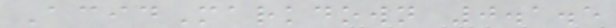AcidMarkdown 0.1.5
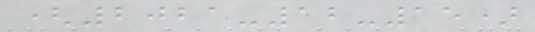(2021-12-15)
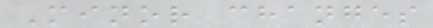Minor changes
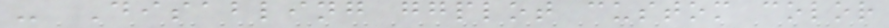- Disabling ggplot custom color
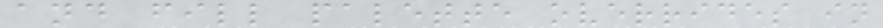and fill palette overrides in
